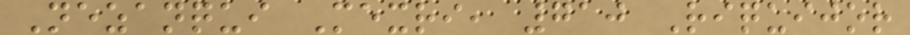Nezanqui Mexri, 710 Riquijor
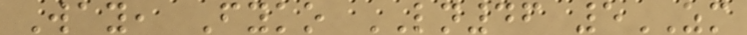Way, Fyko LN46 5ZM
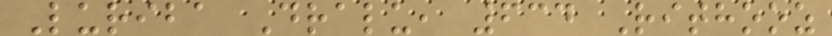Luriba Dralu, 634 Rithooz
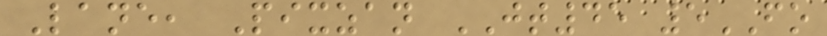Lane, Pixzan JT45 5FO
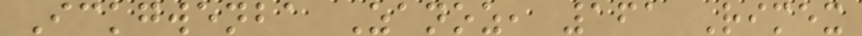Ickgwenba Zanoz, 161 Rimex
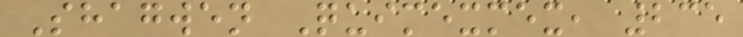Shagwen Quimexmex, 235
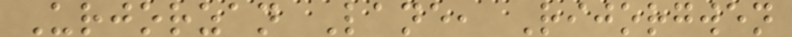Urjorzan Lane, Rijorgwen
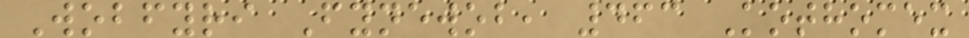Wobfyri Fynewob, 463 Kothomex
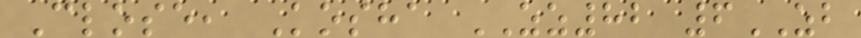Close, Kosha ZZ82 6ZB
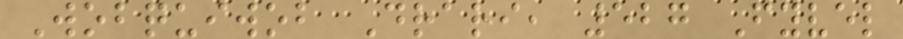Wobquiwob Drari, 527 Fyvel
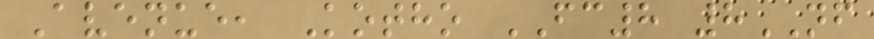Avenue, Kotho FC8 8NF
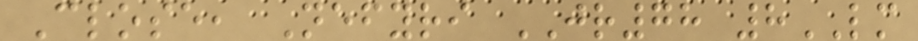Close, Nefyri JR78 8LM
